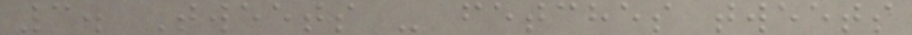3. Tweets - fetches tweets
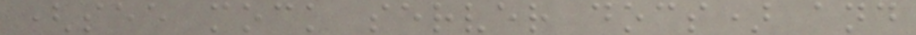(see mock server docs) and
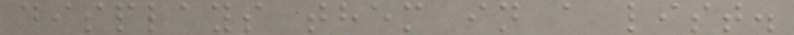displays them in a list.
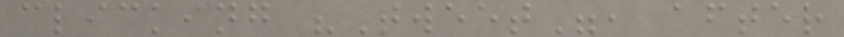clicking "Tweet", after
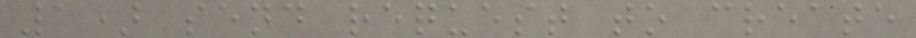1) send request to create
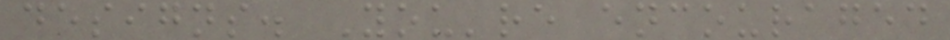designs. You're encouraged
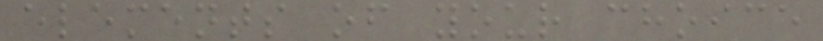elements of your choice
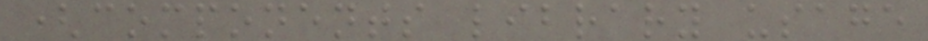(components library usage
